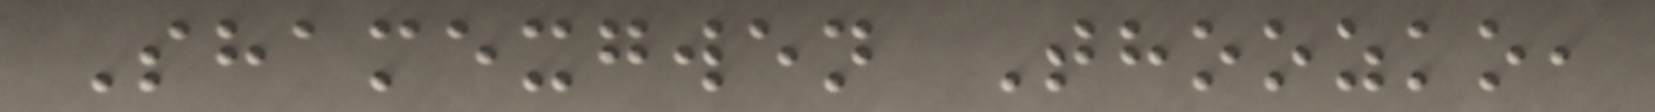Shamexgwen Thoozko,
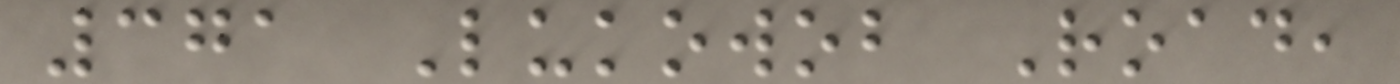371 Lukowob Road,
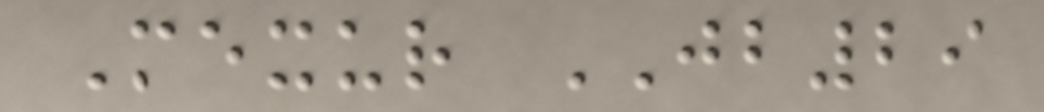Mexur JB29
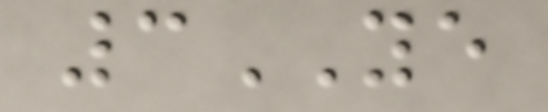3YE
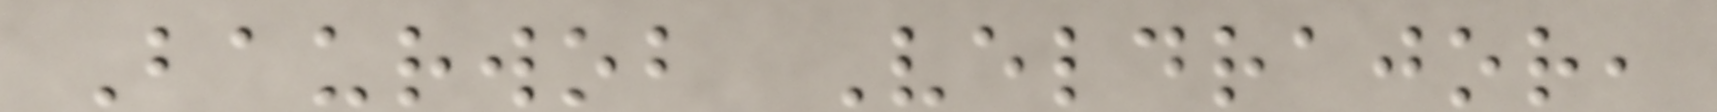Baurwob Veldrajor,
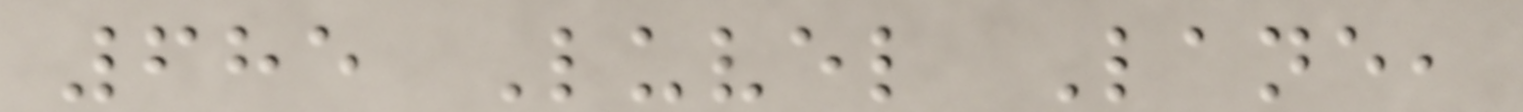685 Luvel Lane,
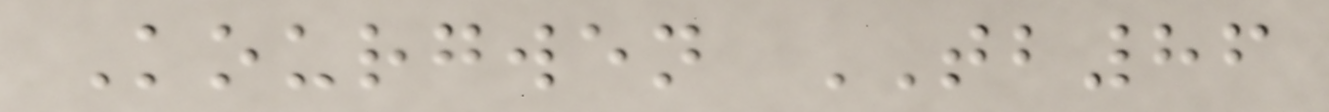Kourgwen TB86
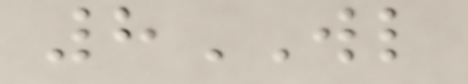8WL
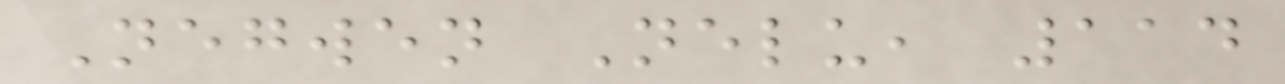Negwen Nelu, 114
